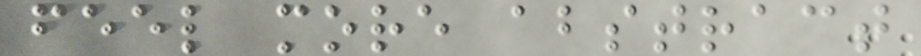feel more abstract
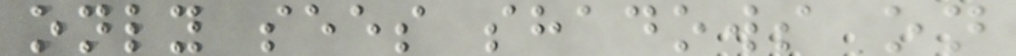only sees shadows on
